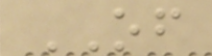OF
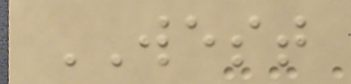WEST
